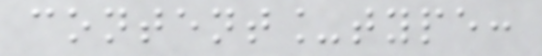content_type:
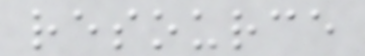resource
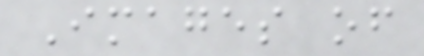Images of
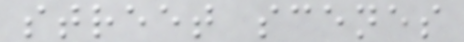street scenes
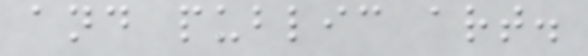and public art.
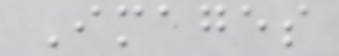Images
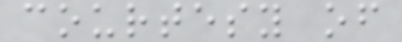courtesy of
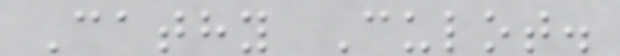Cathy Culot.
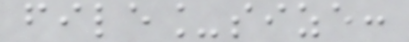file_size:
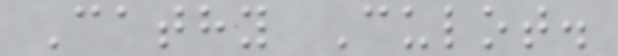Cathy Culot.
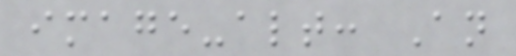image-alt: An
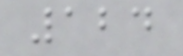124
